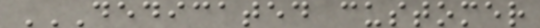DEDICATED CUSTOMER
